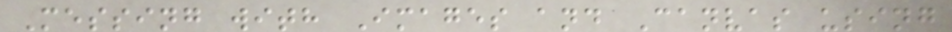Messing with Images and Canvas using
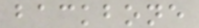backbone
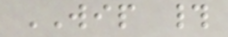WIP #
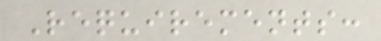Requirements:
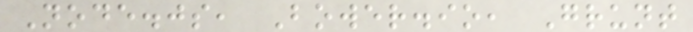Node.js, Bower.io, Grunt
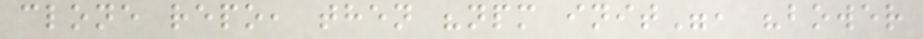clone repo, then "npm init", "bower
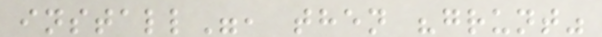install", then "grunt"
